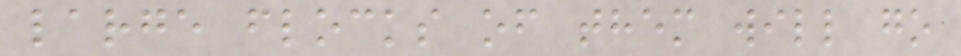large flocks of them will go
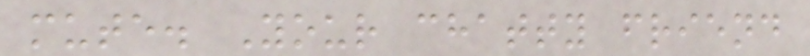mute. Your chatty friend
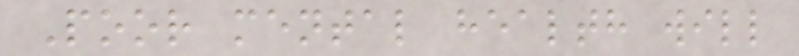Poor mental health will
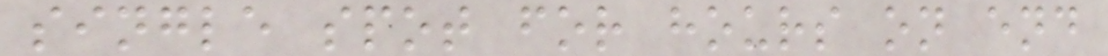single spot for hours on end
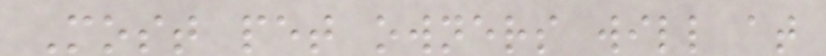Most pet owners will at
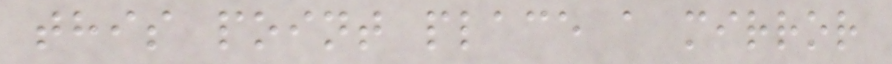this point place a mirror
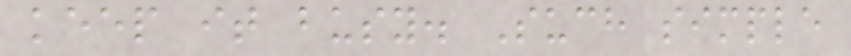keep it busy. Such simple
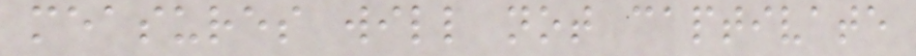measures will not captivate
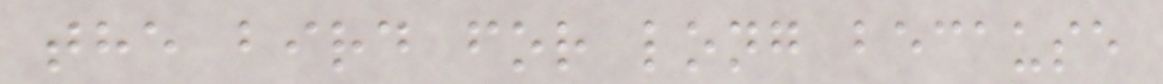the bird for long because
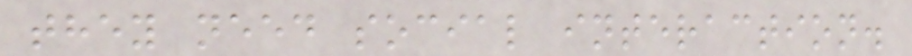they need social interaction.
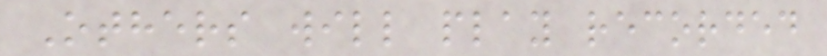Others will play recorded
